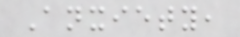Anxiety,
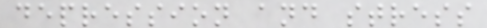depression and stress
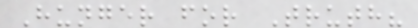Hunger for Truth?
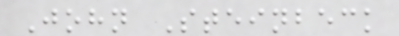John Steinbeck
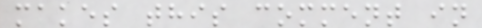makes this comment in
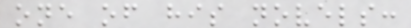one of his novels:
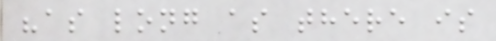"as long as there is
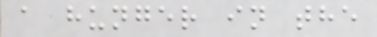a hunger in the
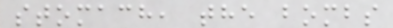stomach, the bombs
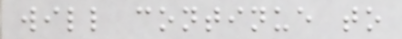will continue to
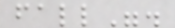fall".
